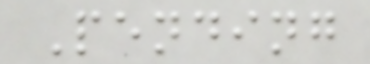Pending
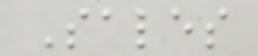Sales
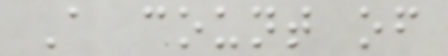A count of
